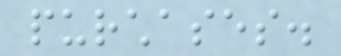purchases.
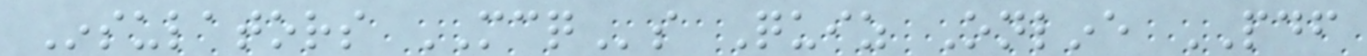Insulators MCQs Quiz Online PDF
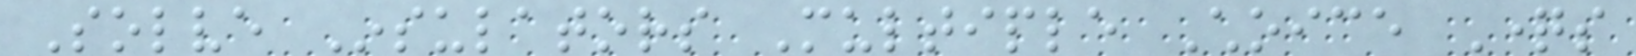Solve Insulators Multiple Choice Questions
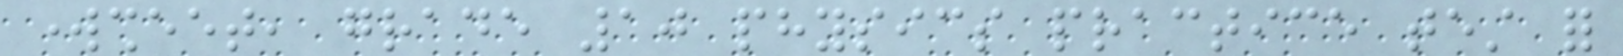worksheet, grade 10 physics practice test for
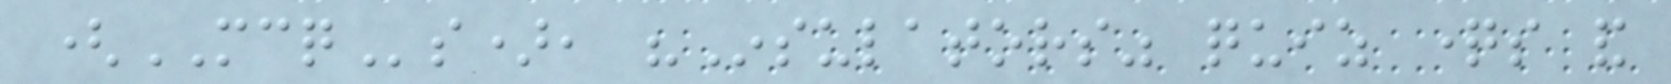(MCQs), "Insulators" quiz questions and
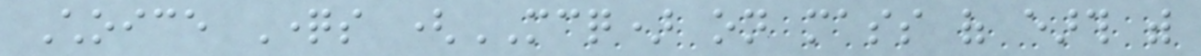Choice Questions (MCQ) on mass of earth with
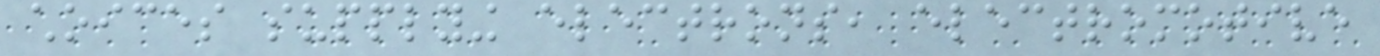choices supplying electrons, electromotive
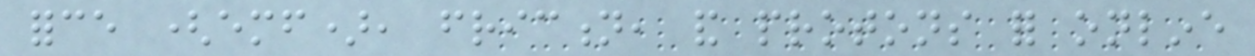force (emf), friction, and protons for online
